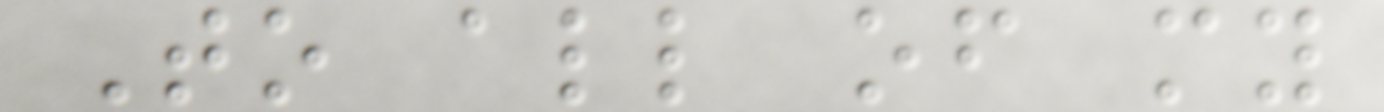To all of my
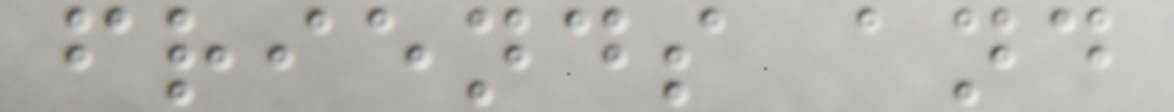friends and
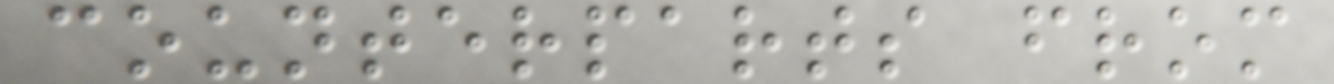counterparts from
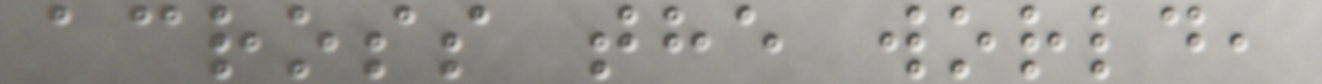across the world,
